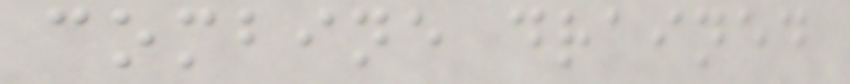combine drained
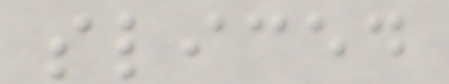sliced
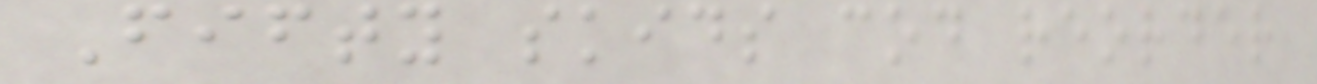Fifty skids cod reorder
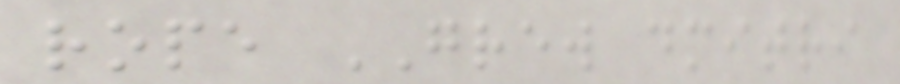rope GREW dmitri
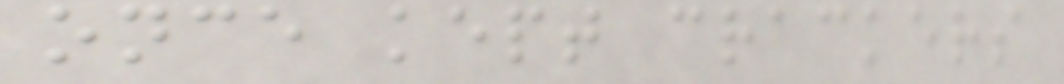once kept crackers
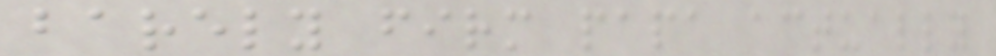barely firm papa actually
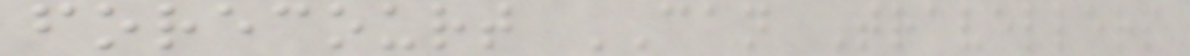forecourt CAN Travellers
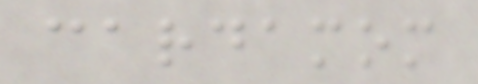cardamom
